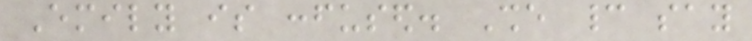Emily is confused. She cannot say
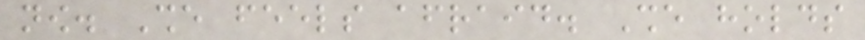now. She feels afraid. She holds
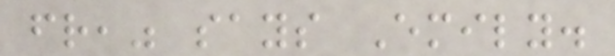friend," says Emily.
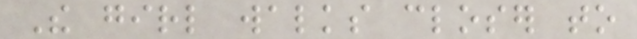The girl walks closer to
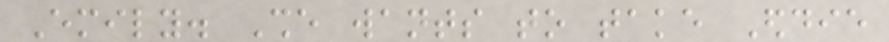Emily. She wants to take Eddie
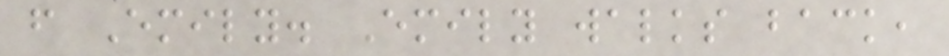from Emily. Emily walks back,
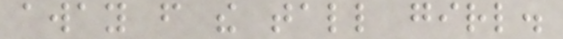away from the tall girl.
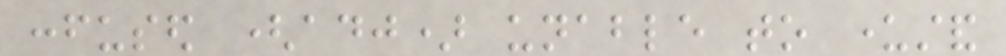confused (adj) unable to understand
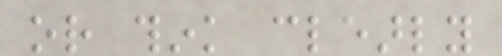or think clearly
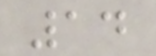14
